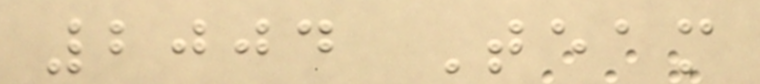2004 Team
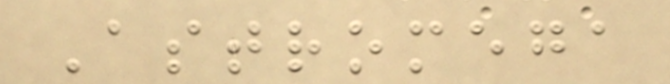Astromega
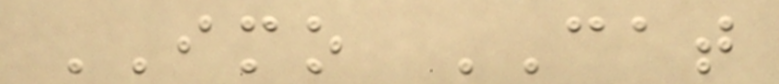IMO CAT
